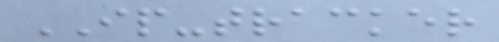IP-tracker
